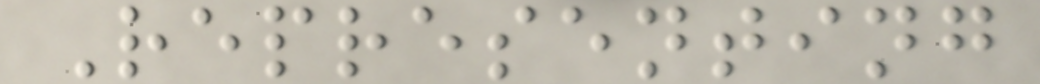Representing
